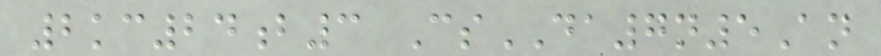2kc24b3 CsDA7n5An
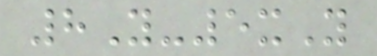8Y-5xY
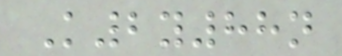K2y88n
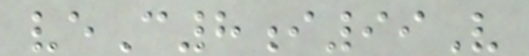veC8i99V
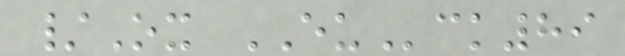/Ox EUck89
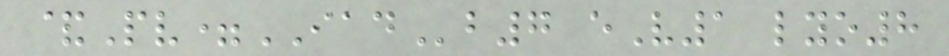&Pv=IADb7 eV1 lyo8
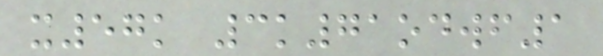x57k 3k71odwf1
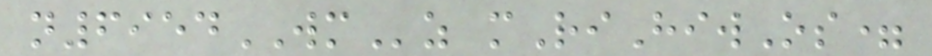n6954WMz mRiHiwOs=
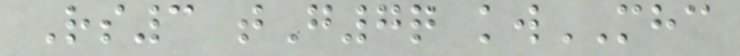Rs3 tG7q kwMHC
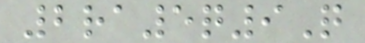2ra5q9Q
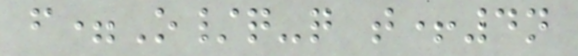f=O/q-q t+4n
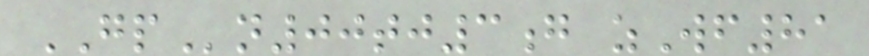GPn00tj3g zWf81
